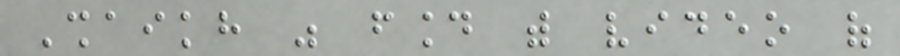Shaikh was found with video of
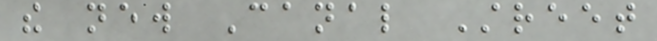the new Canal Street
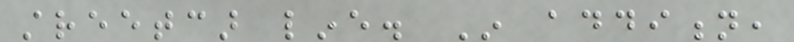streetcar line. In addition,
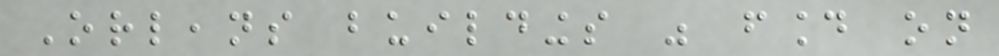Orleans buildings was found on
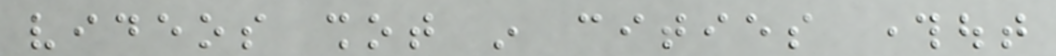videos shot in cities throughout
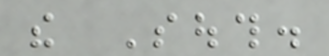the South.
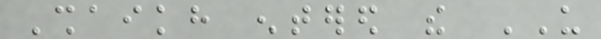Shaikh entered the US
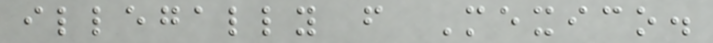illegally from Mexico.
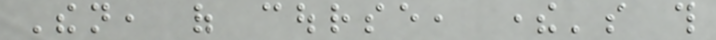Then, of course, there's this
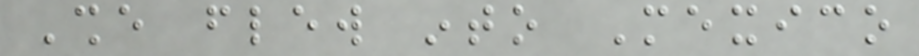She flew into Mexico
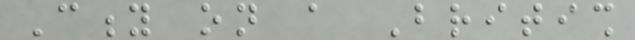City on a British
